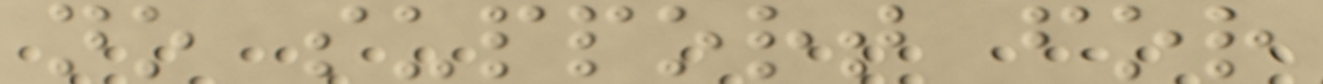no support for
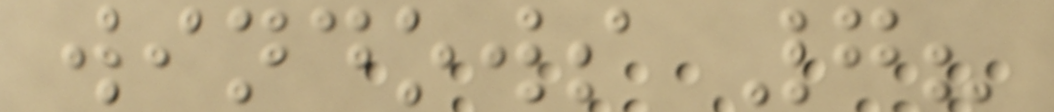windows 7?
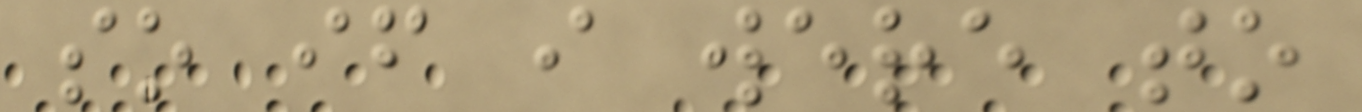so if i were to
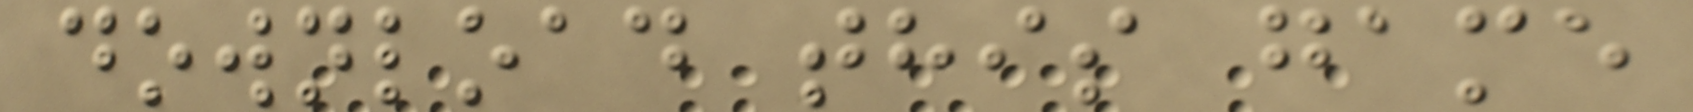download this game
